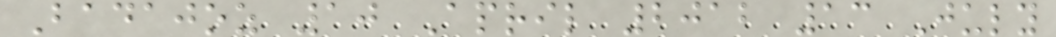Badajoz 10 April 2012 13 July
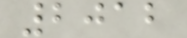2012
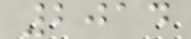2014
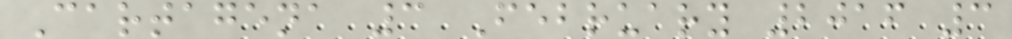Cartagena 3 February 2016 3
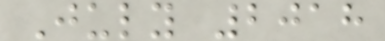July 2018
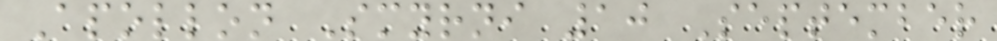Apollon Smyrni 10 September
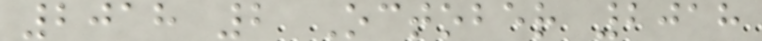2018 2 October 2018
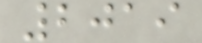2019
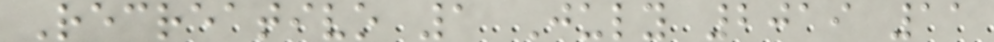Recreativo 1 July 2019 11
